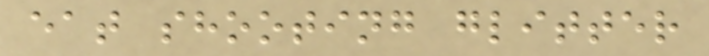eat shooting glitter
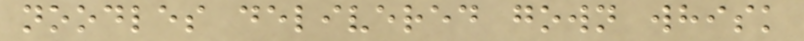noodles delivered gown whisk
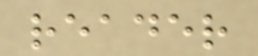reader
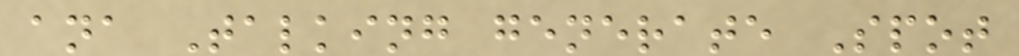ana Talking generate Spot
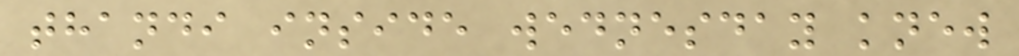thandi inside wednesday knew
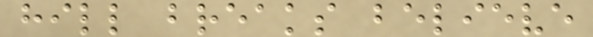hill breaks believe
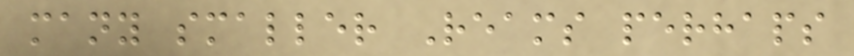many smaller Reams perhaps
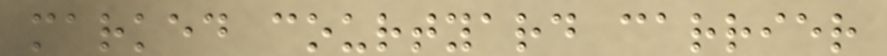marked courtyard carrier
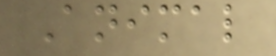Animal
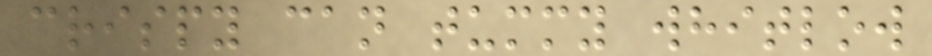crispy can tummy whitlow
